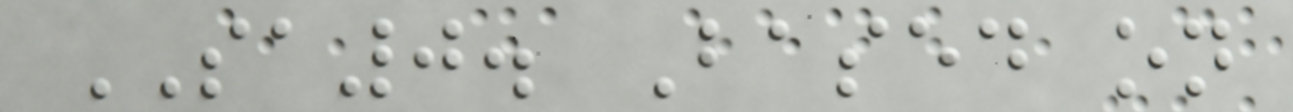SA0. Based on
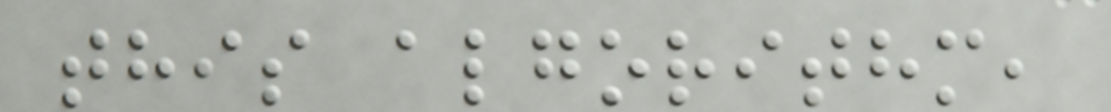this algorithm,
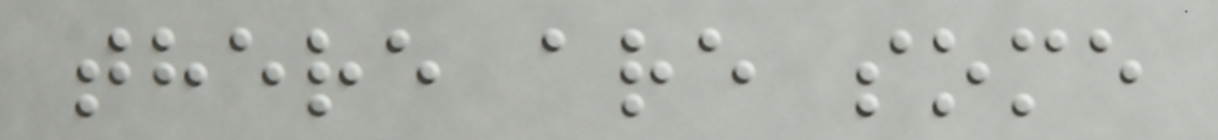there are some
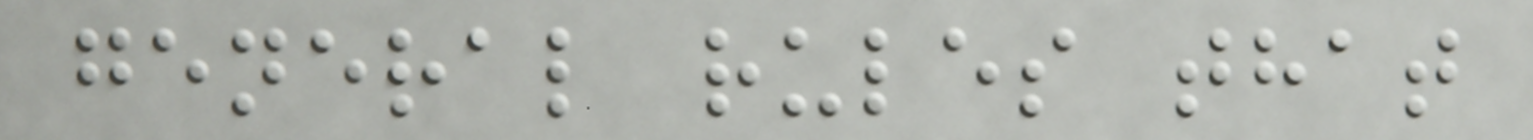general rules that
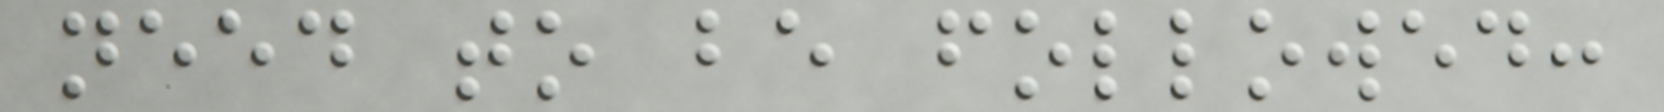need to be followed:
